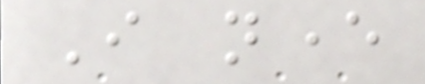I never
